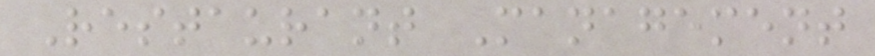Restaurant Management
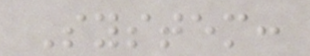System:
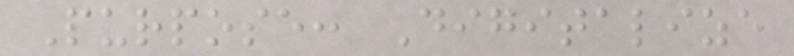Purpose: Digitalize
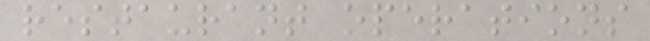restaurant operations
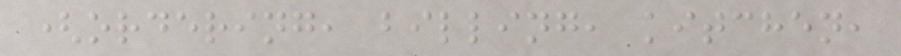(ordering, billing, kitchen,
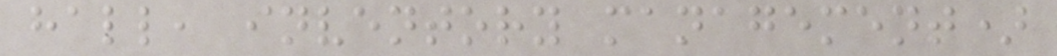hall, inventory management)
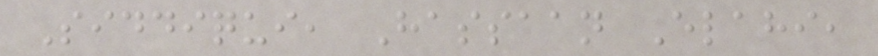Siddiqui, Hassaan Elahi,
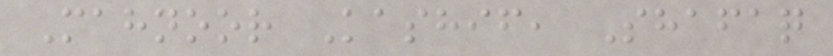Mahnoor Kashif, Shafaq
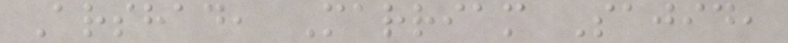Arshad, Marriam Sajid,
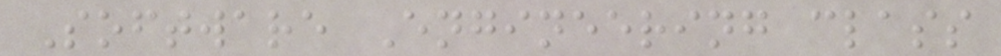Software Engineering class
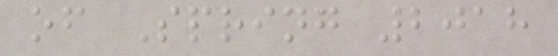of Spring 2018
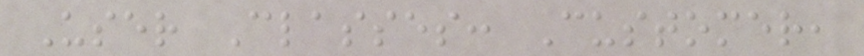User Classes: Customer,
